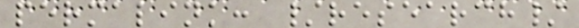permalink: /research/
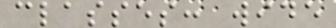classes: wide
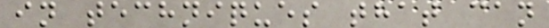in techniques that can
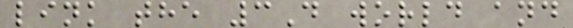link the 3D world and
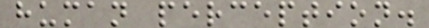human perception.
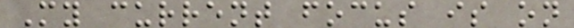My current focus is on
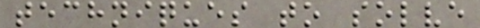techniques to solve
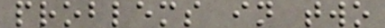problems in two
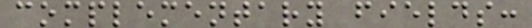complementary fields:
